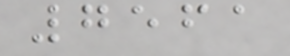7561
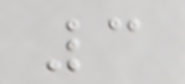3
